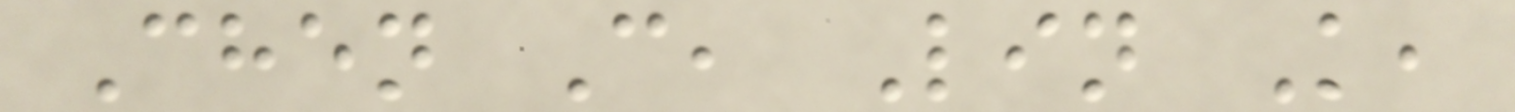Chen C, Lin K,
